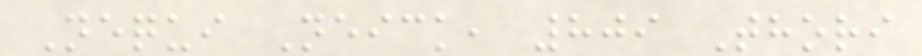Nequi Neick, 809 Thori
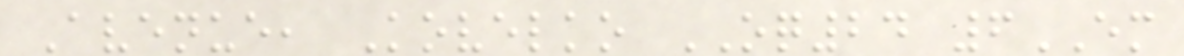Avenue, Kovelko OQ24 6EM
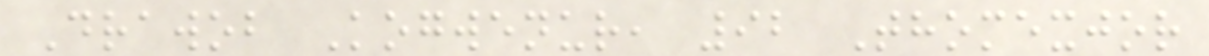Drawob Kogwenur, 92 Thomexjor
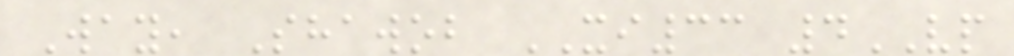Way, Shawob XI33 4VP
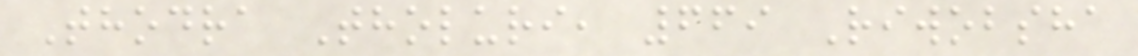Thodra Tholuri, 669 Riwobsha
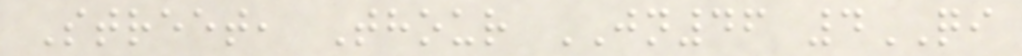Street, Thour JN46 4QI
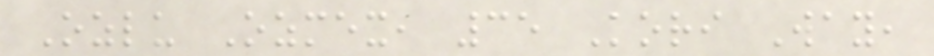Ozlu Ozmex, 35 Kori Way,
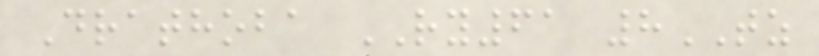Drathoba RY61 8TZ
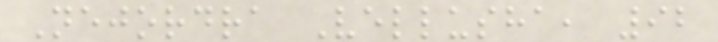Nejordra Vellusha, 92
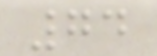74
